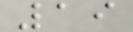19
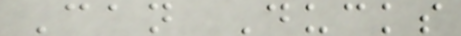Can Ducks
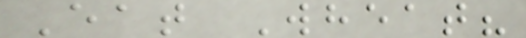Eat Wheat?
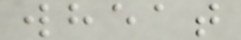wheat
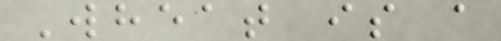Wheat is a
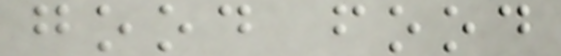good food
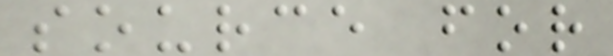source for
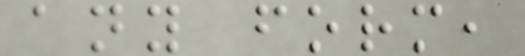any form,
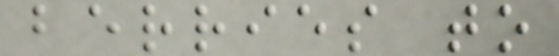berries to
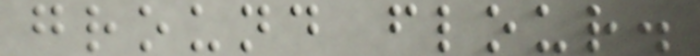ground flour.
